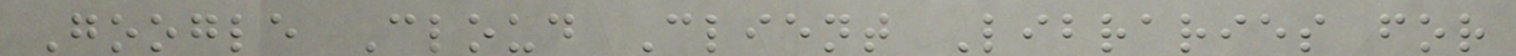Google Cloud Client Libraries for
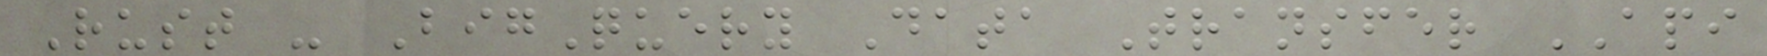Rust - BigQuery Data Transfer API
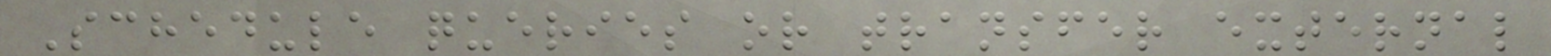Schedule queries or transfer external
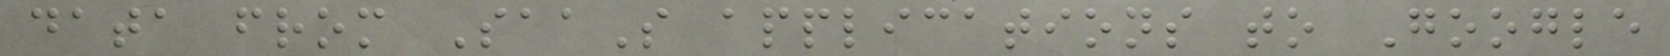data from SaaS applications to Google
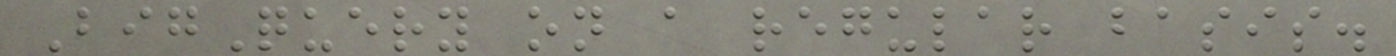BigQuery on a regular basis.
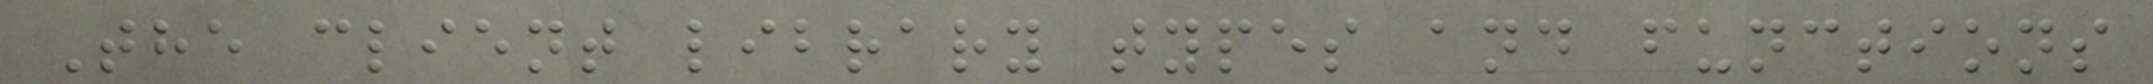The client library types and functions
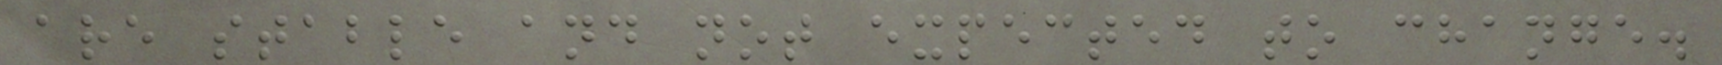are stable and not expected to change.
